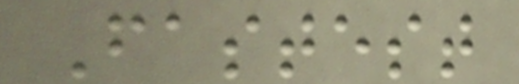Fastest
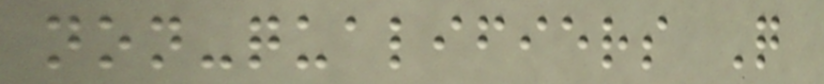non-qualifiers Q
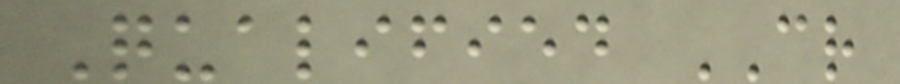Qualified CR
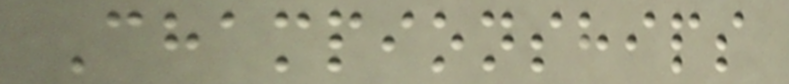Championships
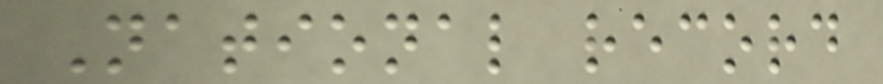National record
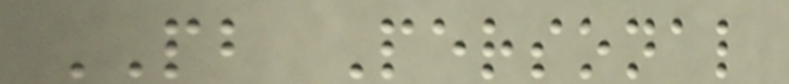PB Personal
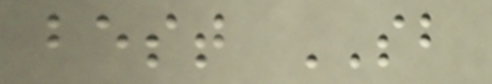best SB
